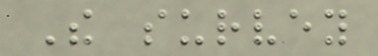The survey
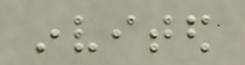invited
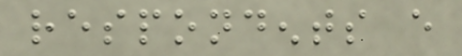respondents every
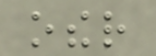other
